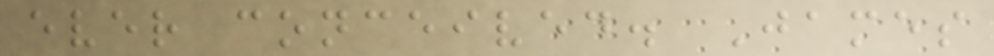ever conceived. James
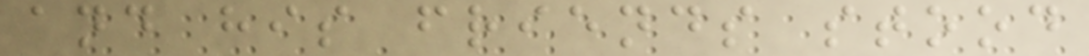and his friends stood
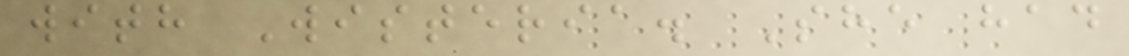with Wisteria. She had
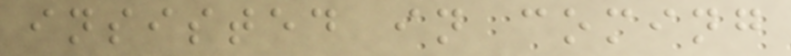insisted in coming
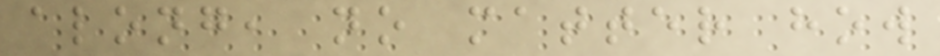along, no matter how
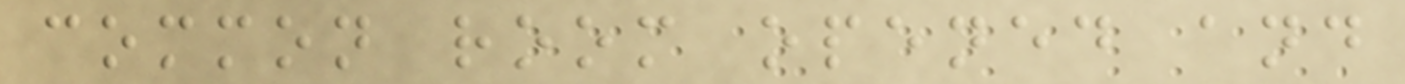common room opened and
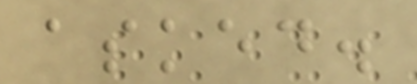asked.
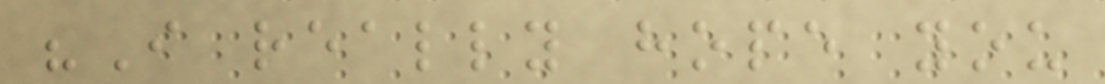"I really hope you
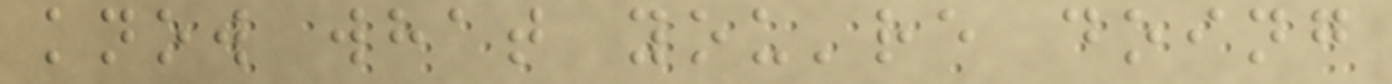know what you're doing
